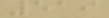519
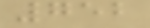752
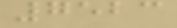7523
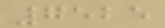7525
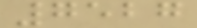7527
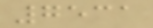7531
